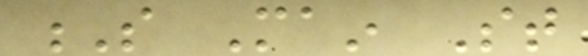S Main St
